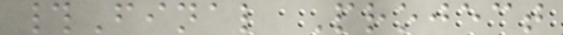#Final Project
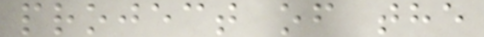project of the
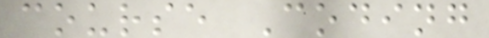course Coding
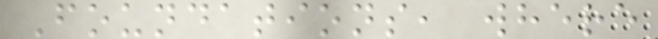Foundations, where
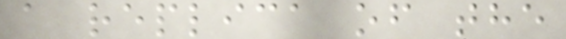a replica of the
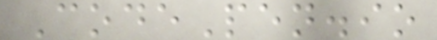CodePen.io
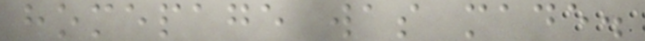homepage was made.
